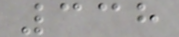338
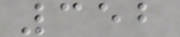352
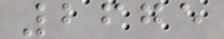2675
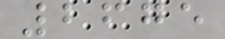2675
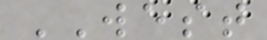WEST
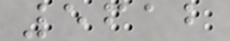5612
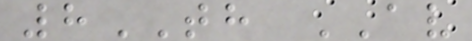8TH AV
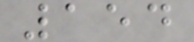154
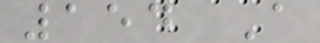154 A
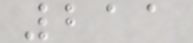211
